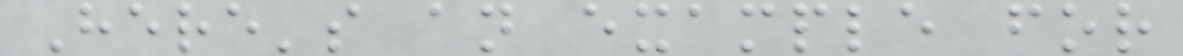Here's an example for
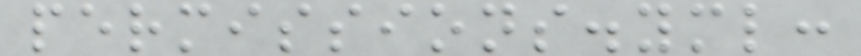permissions.yml:
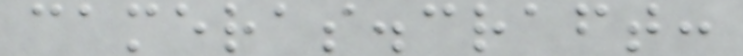cameras.craft:
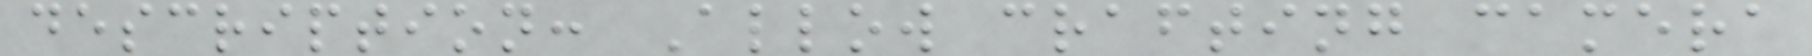description: Allow crafting camera
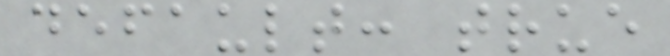default: true
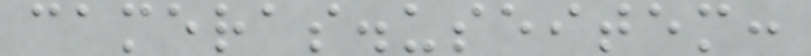cameras.useitem:
